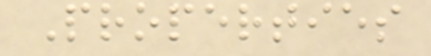Properties
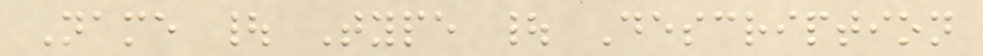Name | Type | Description
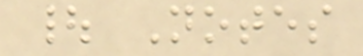| Notes
